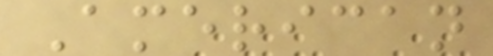American
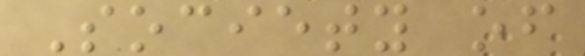Society of
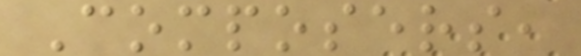Composers,
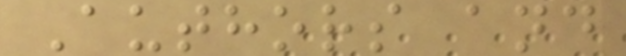Authors and
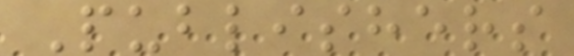Publishers
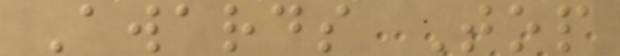Awards Top
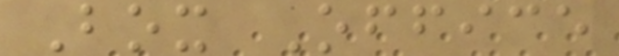Box Office
